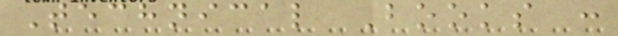Technical Books :
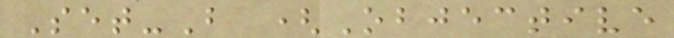Set-B (Objective
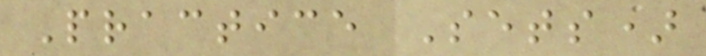Practice Sets)
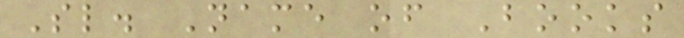Sl. Name of Books
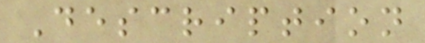Description
